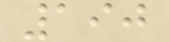190
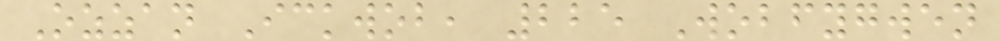Ozzan Ickwob, 225 Wobfygwen
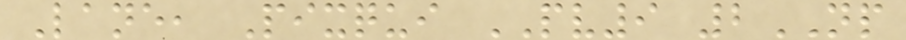Lane, Pixqui PV9 2NP
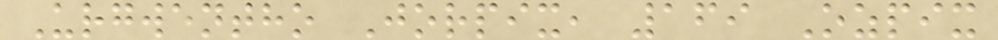Urgwentho Jorpix, 169 Ozpix
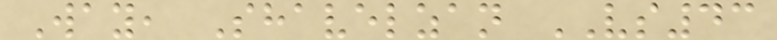Way, Shavelzan VS43
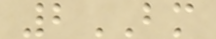2BM
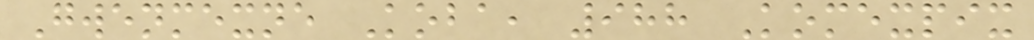Gwenmexne Koba, 988 Komexpix
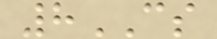8CS
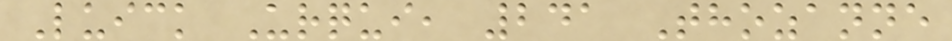Luick Urqui, 241 Thozanne
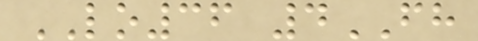LO36 4FH
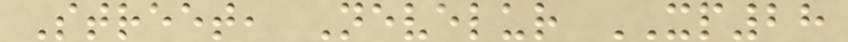Street, Nevelur XP28
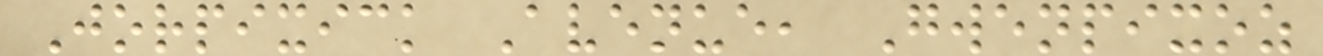Jorpixick Avenue, Gwenpixoz
